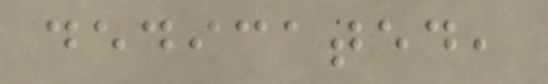dedicated,
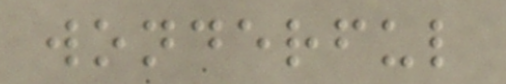wonderful
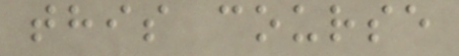this course
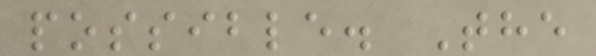possible. The
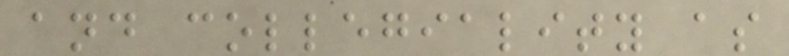and collegiality as
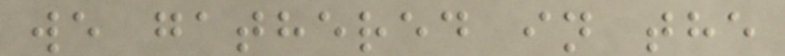we gathered in the
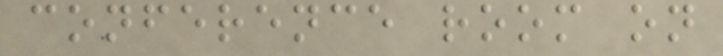conference room on
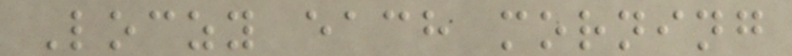Loczy each morning
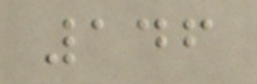146
